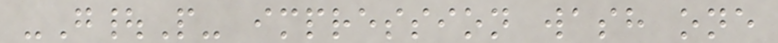-G|P- impression wash one
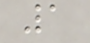1
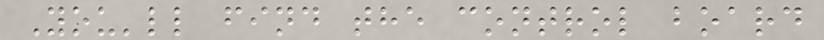You'll find the control board
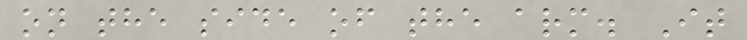on the side of the arm. It
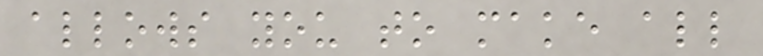allows you to make all
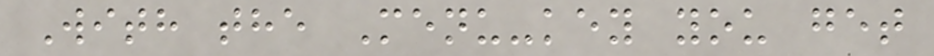With the Menu-key you get
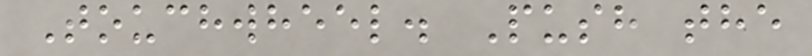Touchwheel. Push the
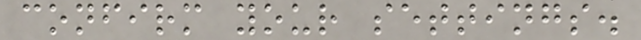confirm your settings.
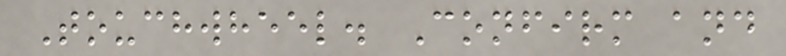Touchwheel. Confirm and
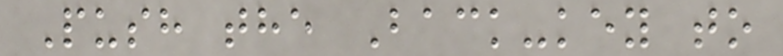Push the Back-key to
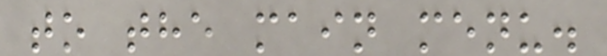to the main menu.
